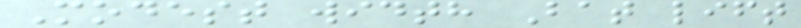Modest width Bat lift
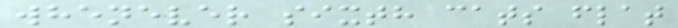whenever sixth cats flat
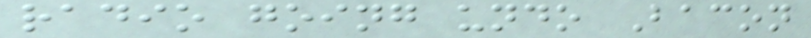radio going undo Bacon
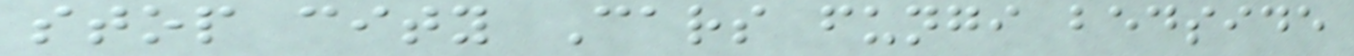stop city Cars fungi bedside
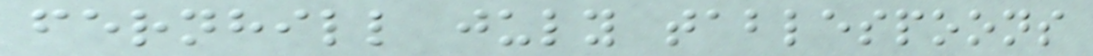fernhill july tablespoons
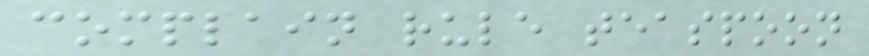complain rule teaspoon
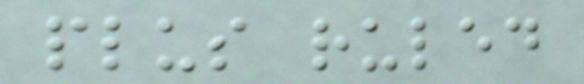plus ruled
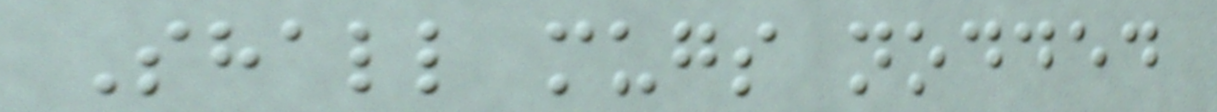Shall mugs nodded
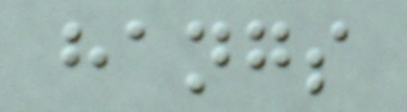hangs
